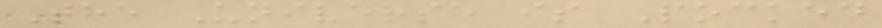The Universe is Pocked
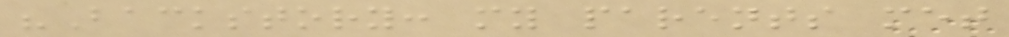"Backstory: my parents met
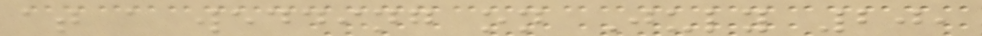at a wedding on July 20,
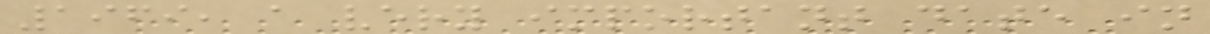1969, a very important date in
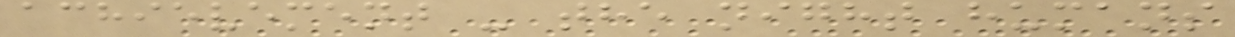achievement - the night humans
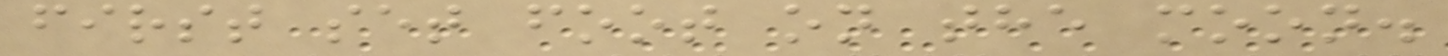first set foot on the moon.
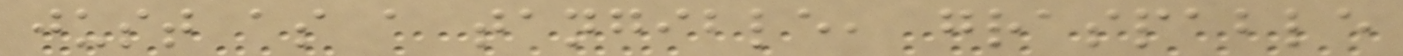just as a tangible, graspable
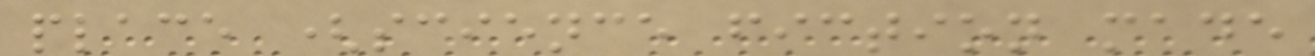place (science fiction made
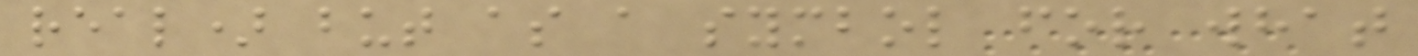real) but as a symbol for what
